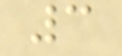3
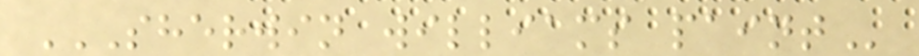SHERWIN WILLIAMS PAINT
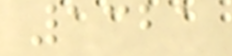1321
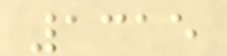1315
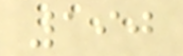190
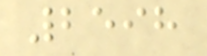2598
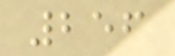256
